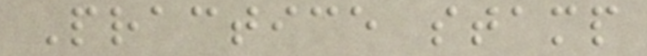Practice stamp
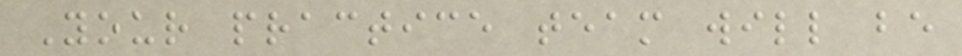Your practice team will be
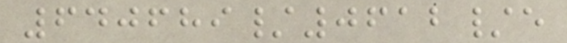640689/0612/e
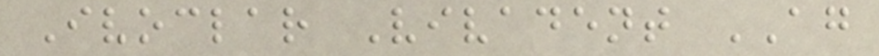Ivoclar Vivadent AG
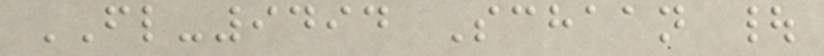FL-9494 Schaan |
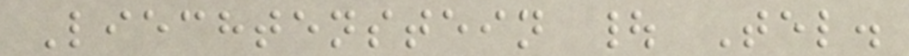Liechtenstein | Tel.
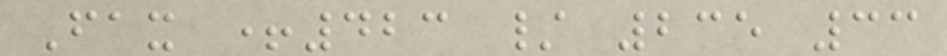Fax +423 / 235 33
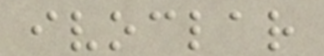ivoclar
